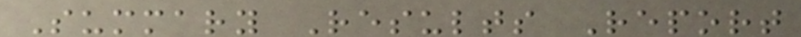Summary Results Report
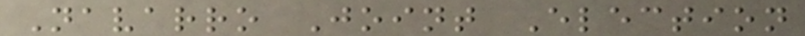Navarro Joint Election
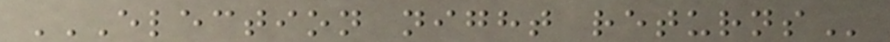ELECTION NIGHT RETURNS
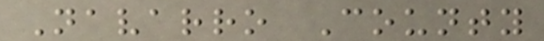Navarro County
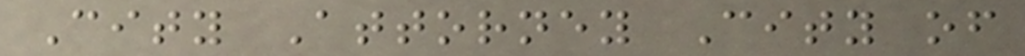City Attorney City of
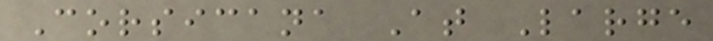Corsicana At Large
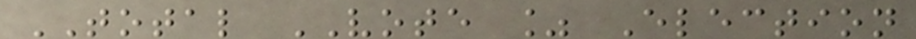TOTAL VOTE % Election
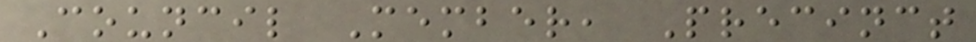Council Member, Precinct
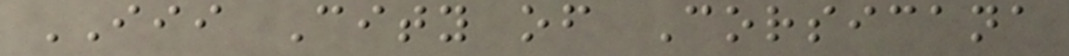III City of Corsicana
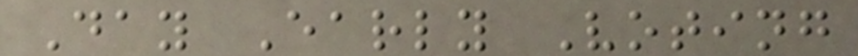Day Early Voting
